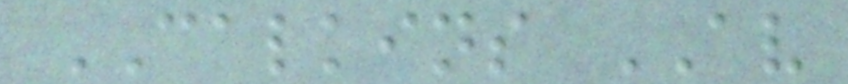CALKINS AV
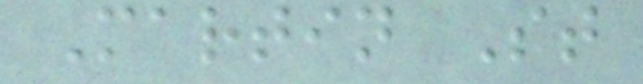Martin St
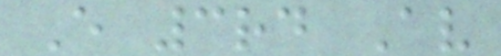E 3rd Av
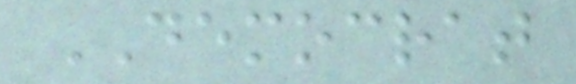DEMOCRAT
